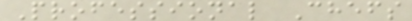Professional Chefs
